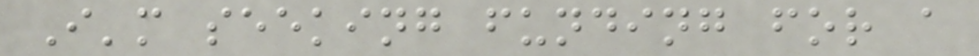I'm seeking funding for a
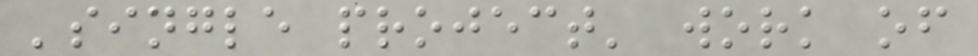'single project' work of
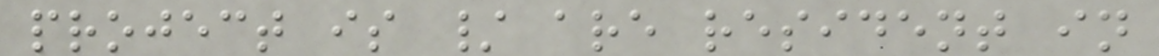project is / are resident in
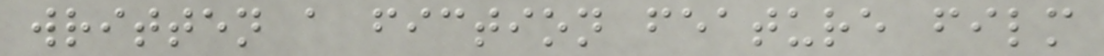written a fiction feature film
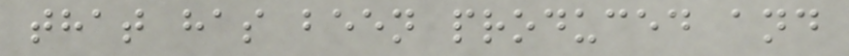that has been produced and
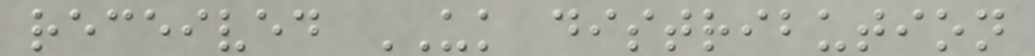received UK distribution
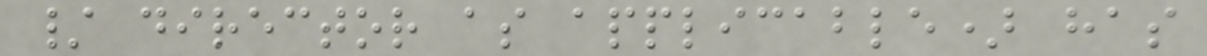/ director as applicable) has
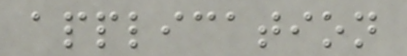application
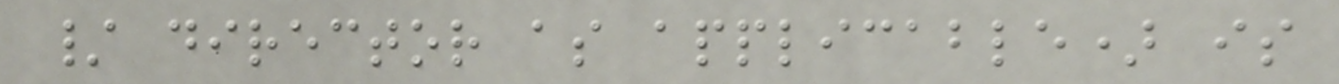/ director as applicable) is
